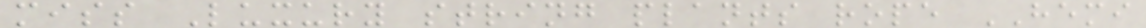miss Luxury string plants rope HEMI
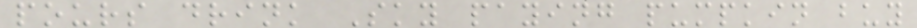pours drink Sky paying pumpkin buy
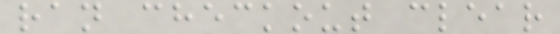ran checkout clear
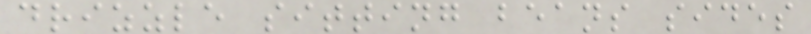drizzle sitting beans sides
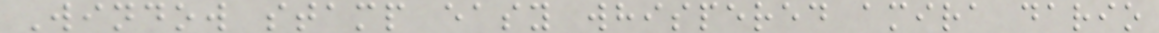Window stamp easy whispered amira dario
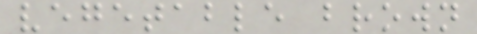vegetable brown
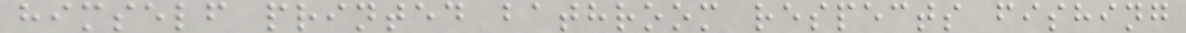himself printed bathroom respects fishing
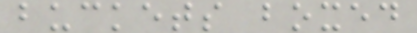buckets boxed
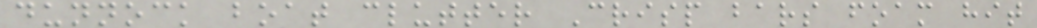dunnock boat clutter Crisp bars foam hit
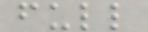full
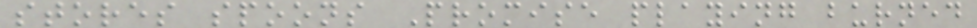stores spoons Promise playing burned
